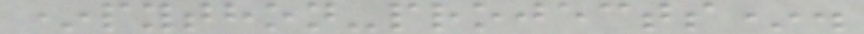*python-projects*.
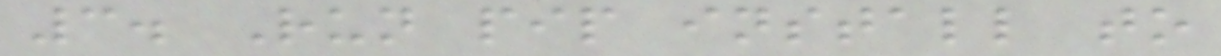3. Run pip install to
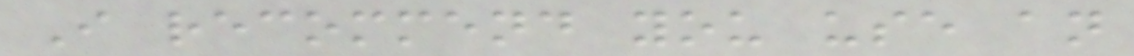I recommend you use an
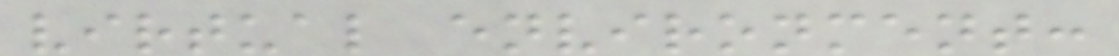virtual environment:
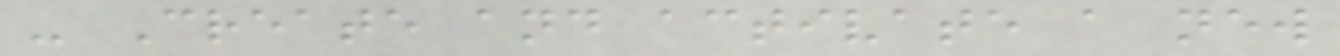- Create and activate a new
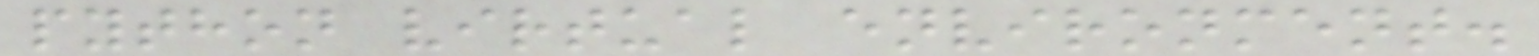python virtual environment.
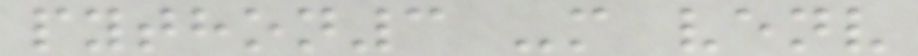python3 -m venv
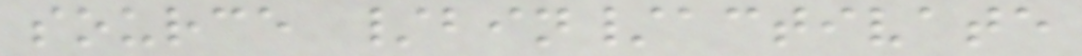source /bin/activate
